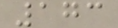173
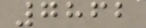7862
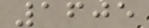1605
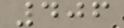406
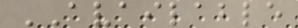AVAILABLE
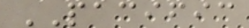PACIFIC
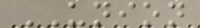UNION
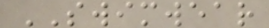SWIMWEAR
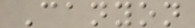Canyon
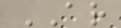AR
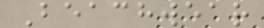Beachwear
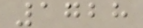1728
